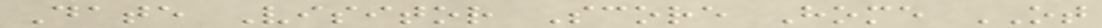Date Visitor Score Home OT
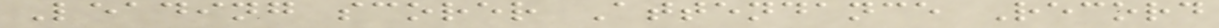Leading scorer Attendance Record
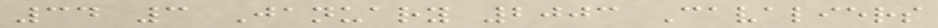34 3 January 2003 Cavaliers
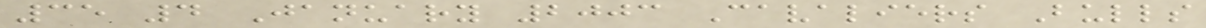35 4 January 2003 Cavaliers Bulls
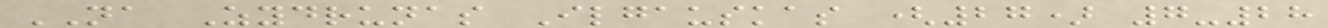NA Zydrunas Ilgauskas (27) 7-28
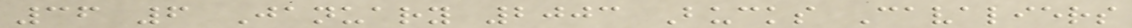36 6 January 2003 Bucks Cavaliers
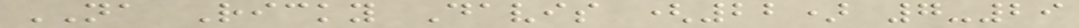NA Ricky Davis (22) 7-29
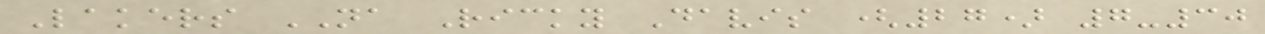Lakers NA Ricky Davis (27) 7-30
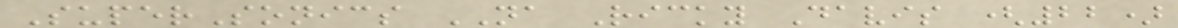SuperSonics NA Ricky Davis (22)
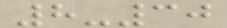8-30
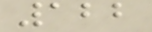122
